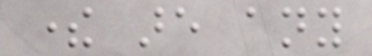there are any
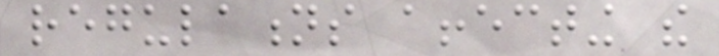regulations affecting the
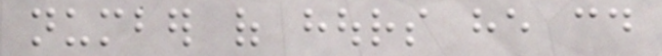number of hours he could
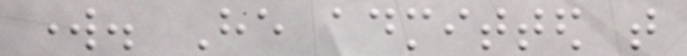work. He admitted that
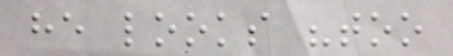he looks "too
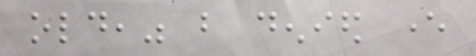old," but denied ever
